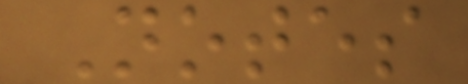Notes
